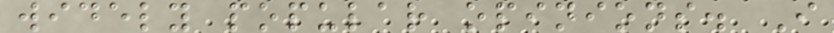widely popular opinions. I
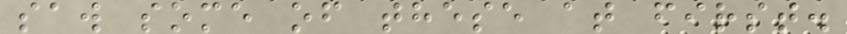saw some of these at first.
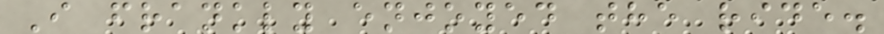I frankly enjoyed the ride.
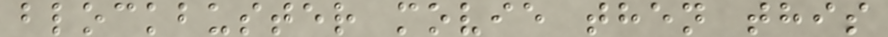blockbuster movie then this
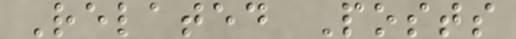Related Posts
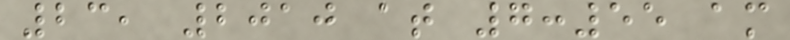23, 2010 at 7:55 am
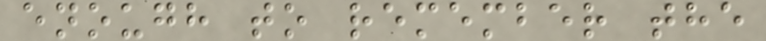enough to remember the
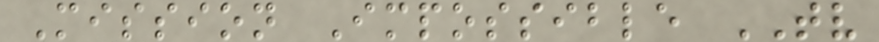Mission Impossible TV
